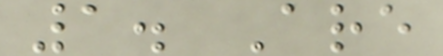1. Are
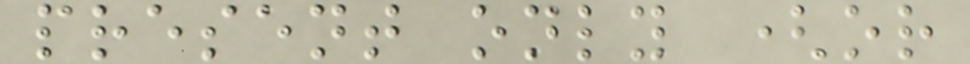present only (or
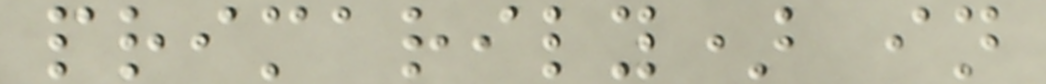primarily) in
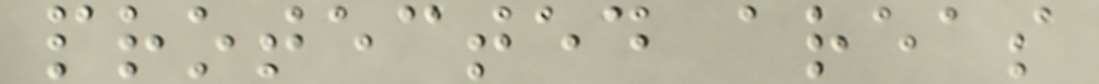protected areas
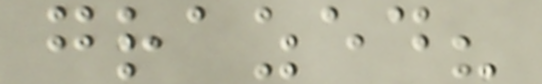grazed?
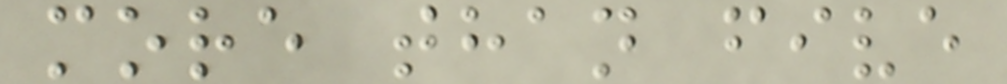more than five
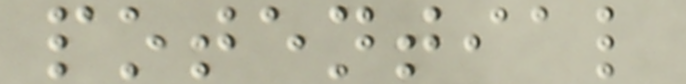potential
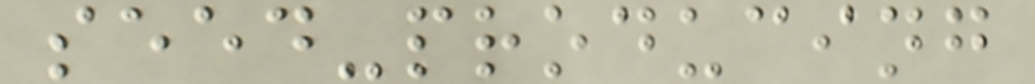seed-producing
